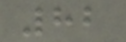82
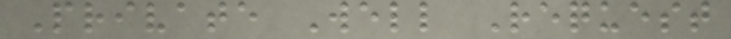Private Well Request
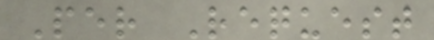Per Request
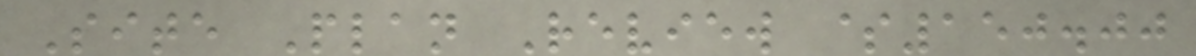Site Plan Review $150.00
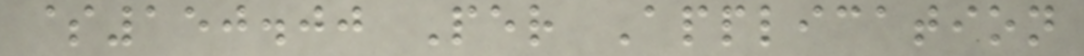$150.00 Per Application
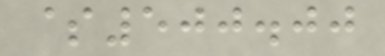$500.00
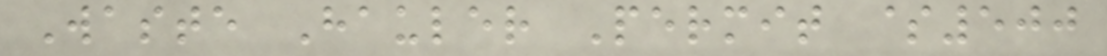Waste Hauler Permit $500
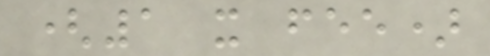(1 x fee)
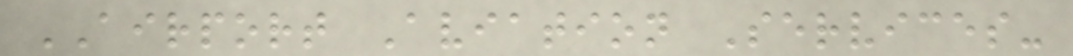AIRPORT Aviation Services-
